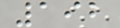192
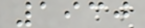1930
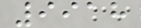9918
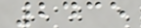2435
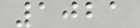1021
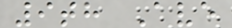9th Ave
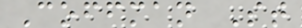Coffman St
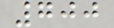700
